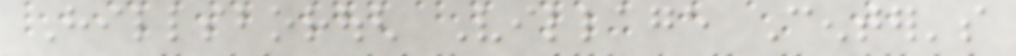Hillsborough Village Center's
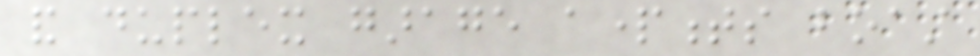and duplex garage apartments boast
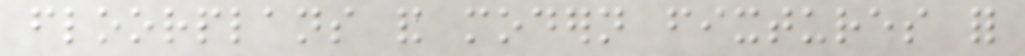floorplans and modern fixtures for
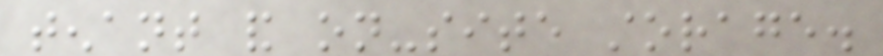tenant and on-site storage.
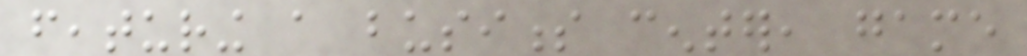featuring a business center, game
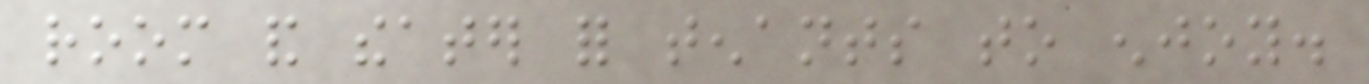room and theater for tenants to enjoy.
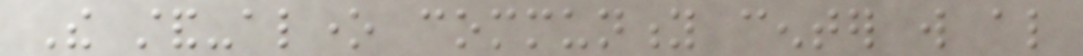The stand-alone community center will also
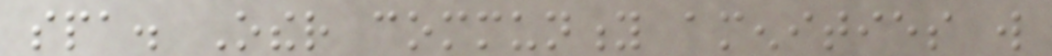spa. Other community amenities will
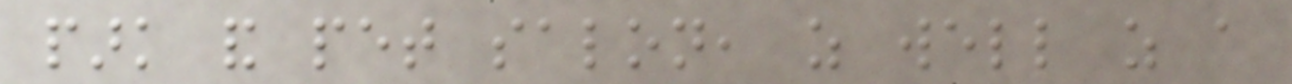park and pet salon, as well as a
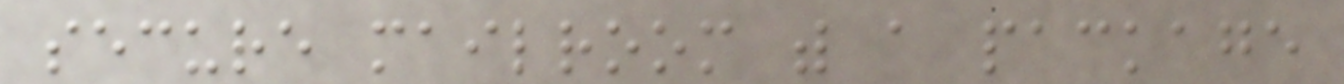secure mailroom with a package
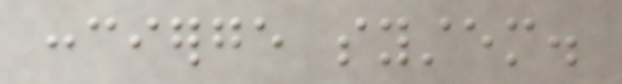concierge system.
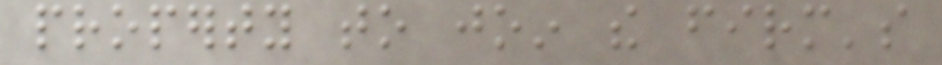property to join the firm's
